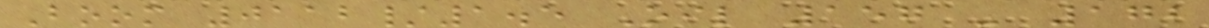Boom 0112/1.5 Oil 157 - 172
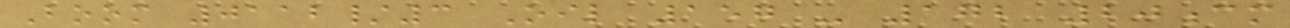Boom 0112/3 Oil 157 - 172 20cm
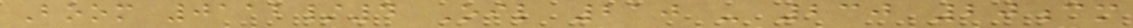Boom 0112/4 Oil 210 - 230 20cm
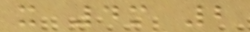x 4m 2
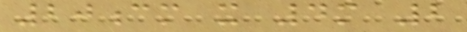20cm x 4m 2
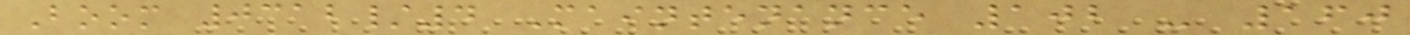Boom 0312/4 Maintenance 102 - 160
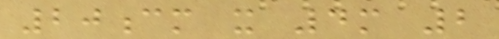20cm x 4m 2
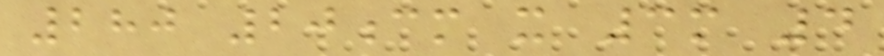280 20cm x 3m 4
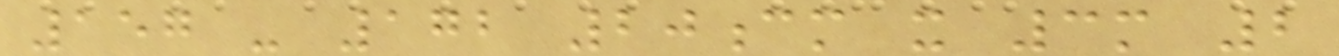157 - 172 20cm x 3m 2
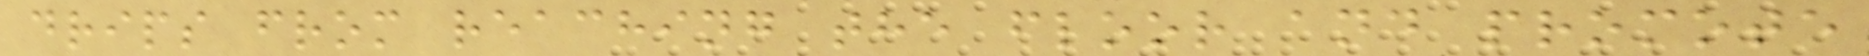drips from reaching the floor and promote
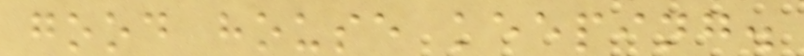good house keeping.
